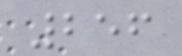256
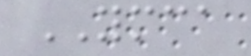YMCA
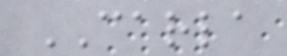CARLA
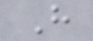H
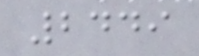2449
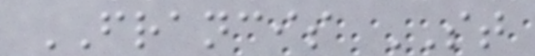FRANCIS ST
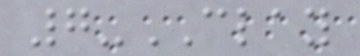7-CLAY
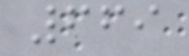669
